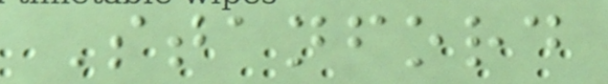Stanford
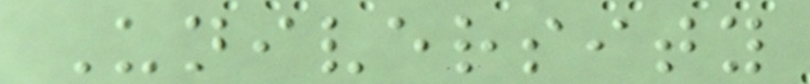University
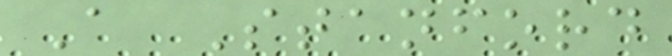A Stanford
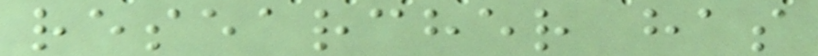researcher has
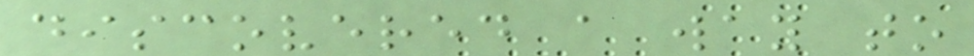discovered a way to
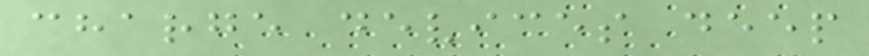charge devices deep
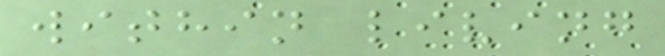within living
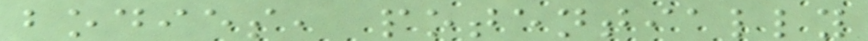bodies, potentially
